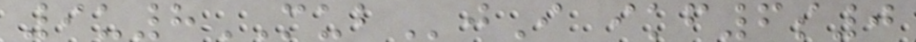9u8MUBjI ikf6s0
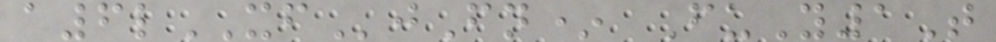a6lXFjFn* FuY1T
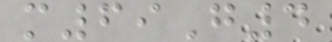m69G4
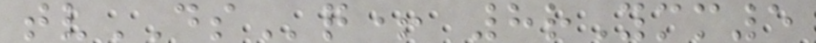tvDSq+ 8rYmm5
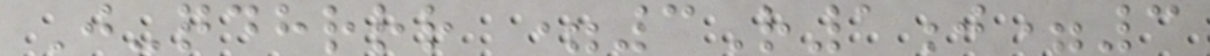J-qdhrrr =3R1j=3
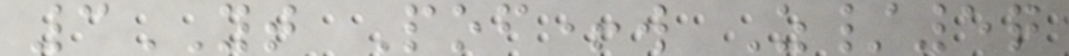3YT Pof+w Z/5q
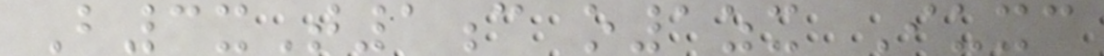B3xT1c o1zx Iuxc
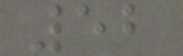52
